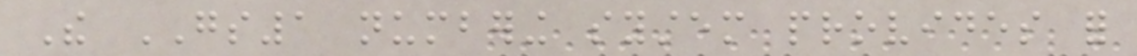The GS1 numbering system provides for
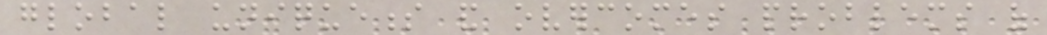global uniqueness and overcomes problems of
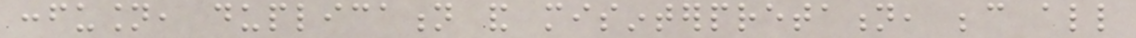confusion, duplication and misinterpretation, because all
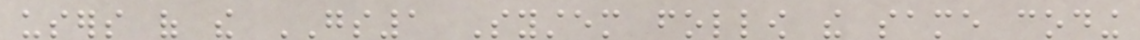users of the GS1 System follow the same coding
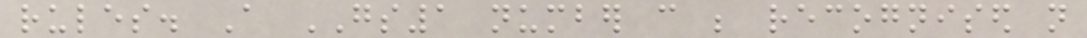rules. A GS1 number can be recognised not
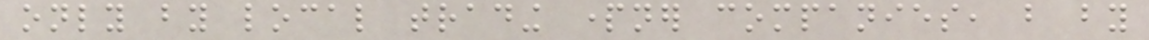only by local trading partner companies, but by
